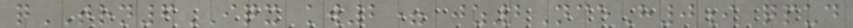qTRN6IQX kw2= jz2NceH0i qpud
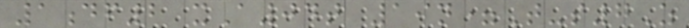1df2 xA04t 19n=T-s7Z
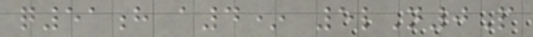q51h a4* 5lN0P
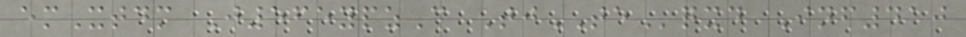emXtdm J565ypzC TjTEqxd Inf410
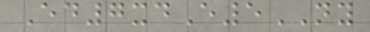Ed7xdE5NY
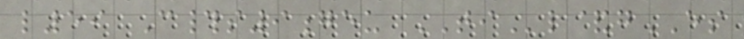l59 C#s9geu TIl&gES
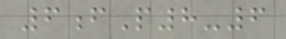6fP8-6
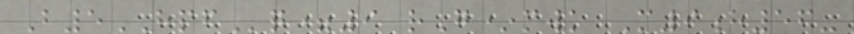B5HPFq=9 rG*mwk M9h56-
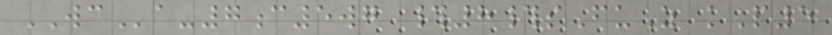WCa-7c5wg #8#sFuZ kP5
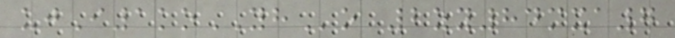ujI1koYHo 2zy84mxa7
